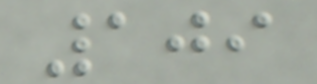109
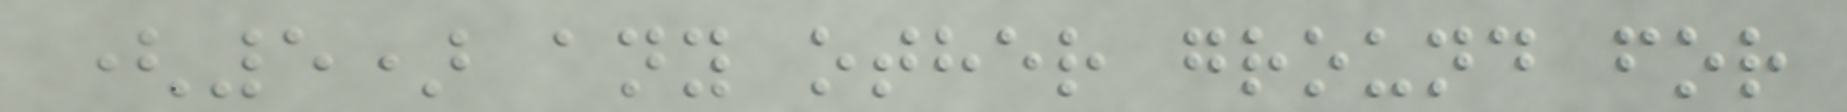(5) any other ground for
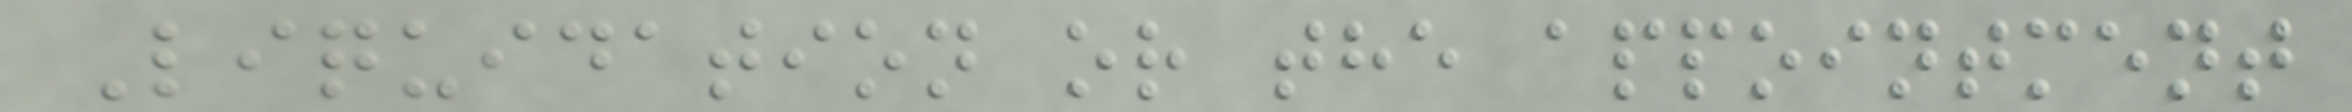Liquidation or the appointment
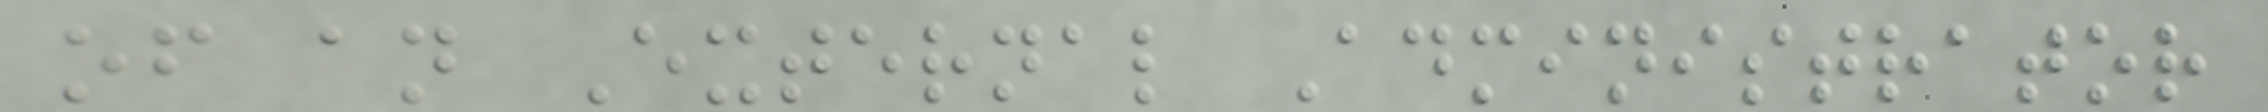of an External Administrator
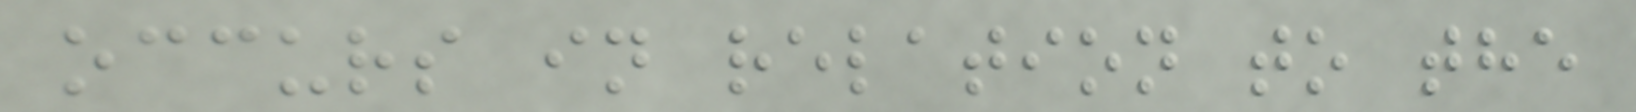occurs in relation to the
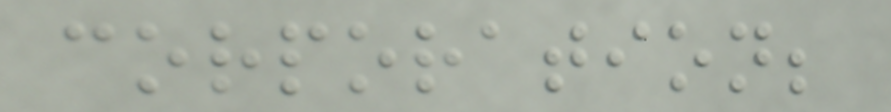corporation;
